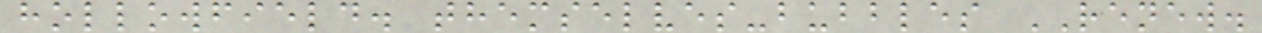hollowfield. themselves-bubbles RENEW.
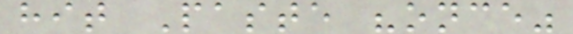hit Paste "once"
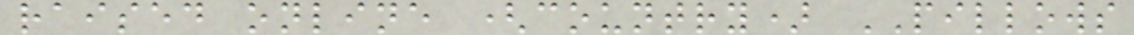raised online (country) PILLOWS
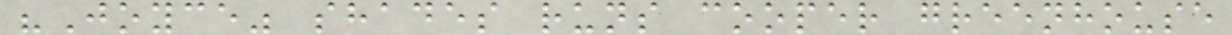"Joyce" shades runs cooper greenhouse
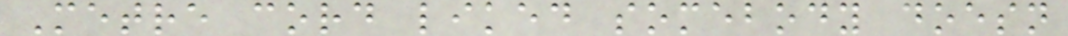Metre cord liked somebody doesn
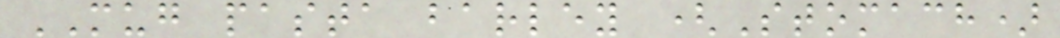MUG pasta barley (Stomach)
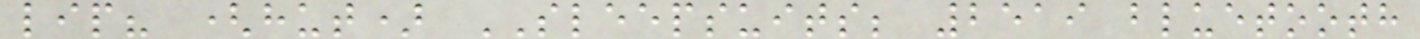lip? (hut) SLEEPSUITS; 2519 bluetooth
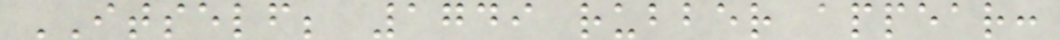ITSELF; 1749 rubber appear:
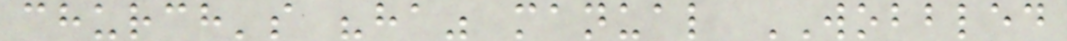church's "ha" manual WOBBLED
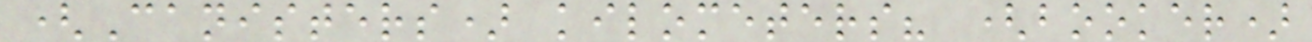(Canisters) kilometers? (booker)
